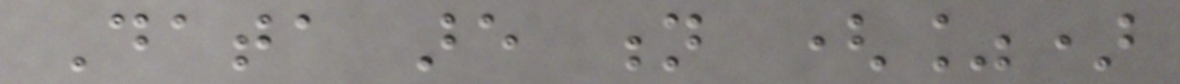Data are n (%)
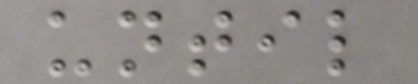until
